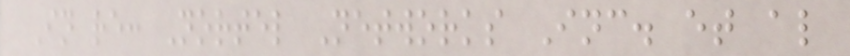In re: Nortel Networks Inc. et al
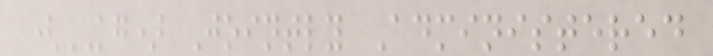(KG) Jointly Administered
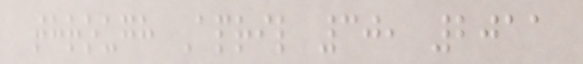through April 30, 2011
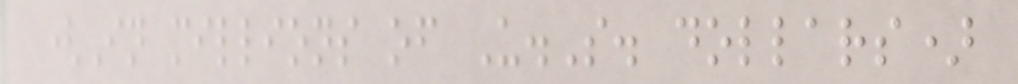(In millions of U.S. dollars)
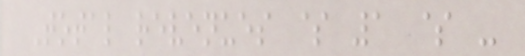Total revenues $ 1 $ -
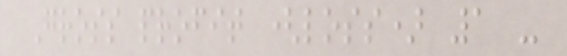Gross profit (loss) 1 -
